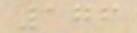176
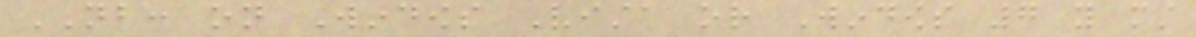NB: on Windows Vista or Windows 7 you must
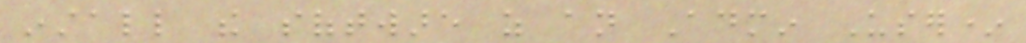install the software as an Admin User*
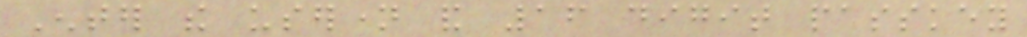Enter the username and 16 digit passkey
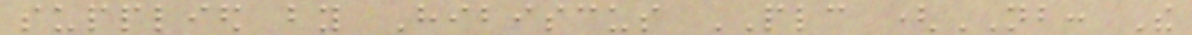supplied by Hibiscus PLC (NB: The
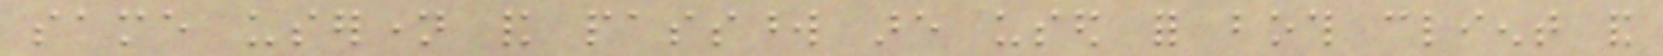same username and password are used for both client and
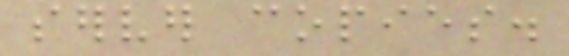server copies.
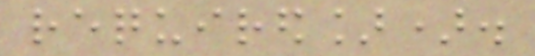required]).
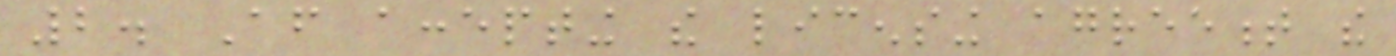2. After accepting the licensing agreement the
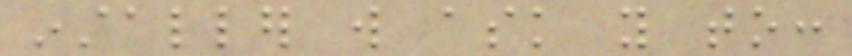installer will ask you to:
